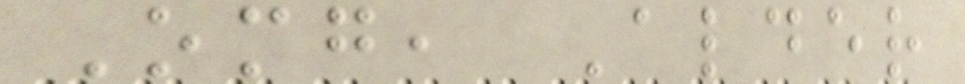Omg, Alder
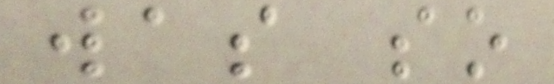was so
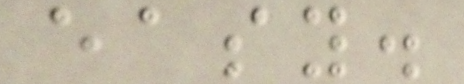easy.
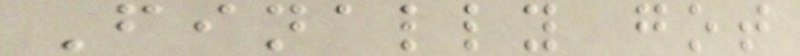Finally got
